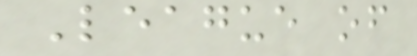League of
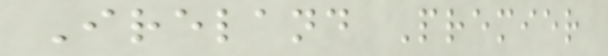Ireland Premier
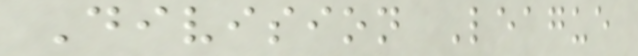Division League
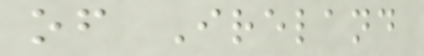of Ireland
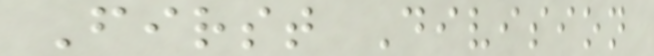First Division
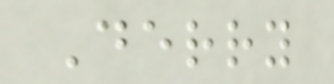Derry
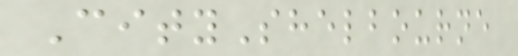CityShelbourne
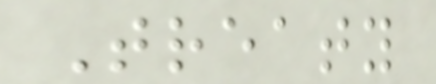Treaty
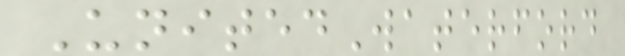UnitedWaterford
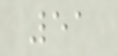51
